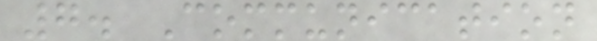7. Communication
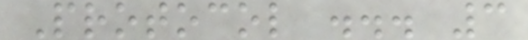Protocol ... 3
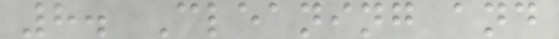8. Cleaning and
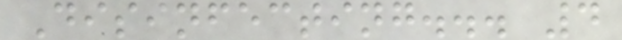Disinfecting... 4
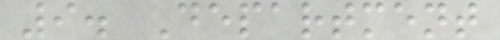9. Department
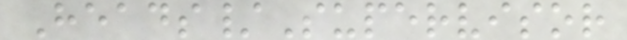Heads/Supervisor
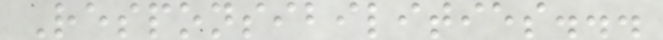Responsibilities...
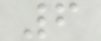6
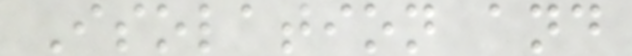Isolation and
